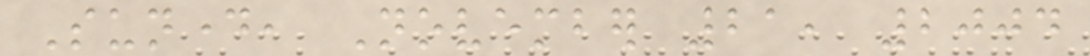Sunday, November 21, 2004
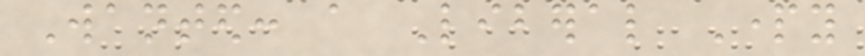Wanted: a Liberal Party
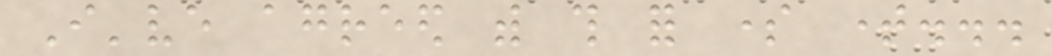I've agreed with this for some time...
